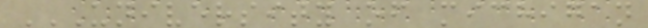UNIVERSITY OF MICHIGAN
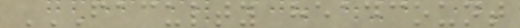FACULTY HEADCOUNT
